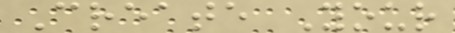Create Your
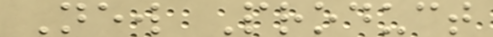New Product
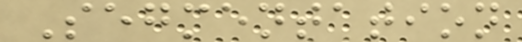Segmentation
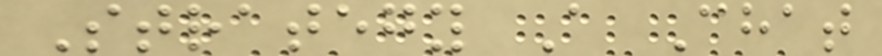Strategy A Chat
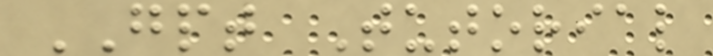GPT Tutorial
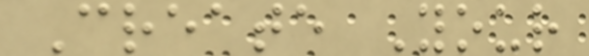Create Your
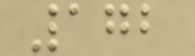172
